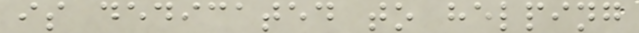is dedicated to helping
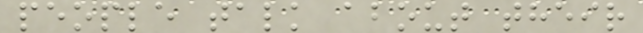people talk about their
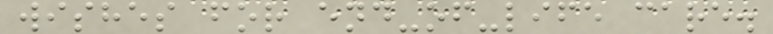wishes for end-of-life care.
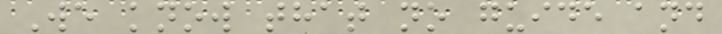We know that no guide and
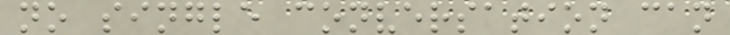no single conversation can
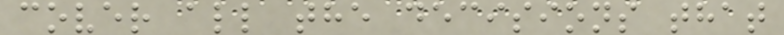cover all the decisions that
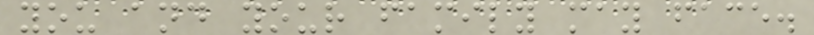you and your family may face.
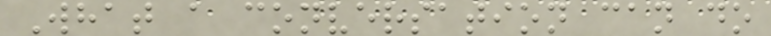What a conversation can do
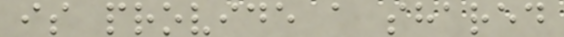is provide a shared
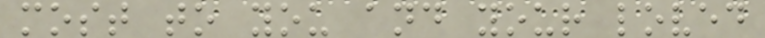most to you and your loved
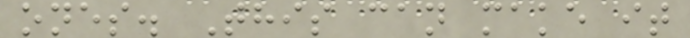ones. This can make it
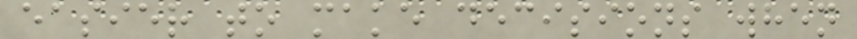easier to make decisions when
